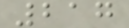217
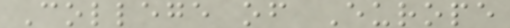College of Europe
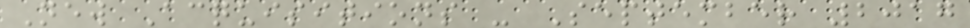New Acquisitions - September 2017
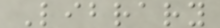Library
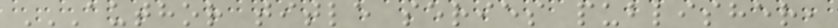AUTHOR TITLE SERIES PUBLISHER,
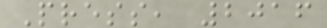Press, 2016
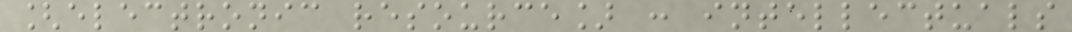[electronic resource] : intellectuals
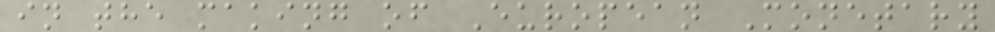in the making of European Monetary
